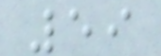59
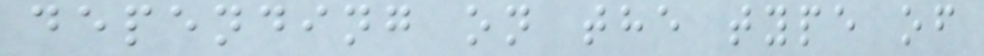depending on the type of
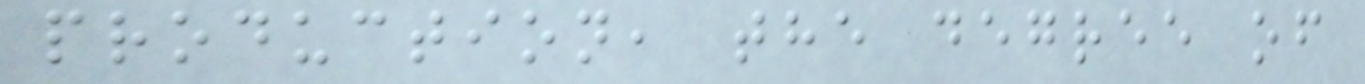production, the degree of
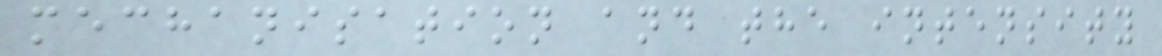mechanisation and the intensity
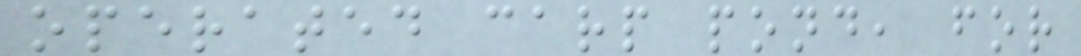operated carp pond, for
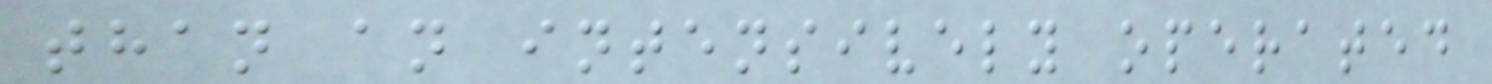than an intensively operated
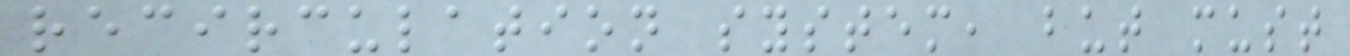recirculation system, but must
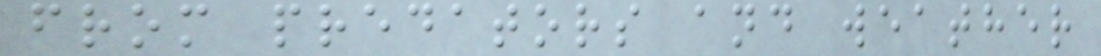from predators and weather
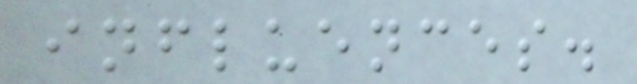influences.
